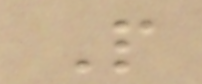P
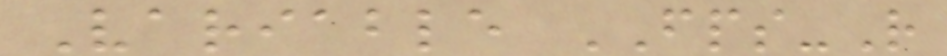Variable FPS-R
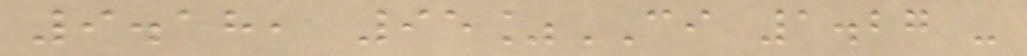9.18, 95%CI 1.27 -
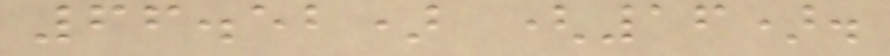66.52) (16).
